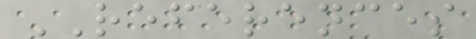REFERENCES
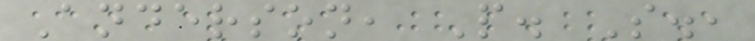Anderson, P. S.,
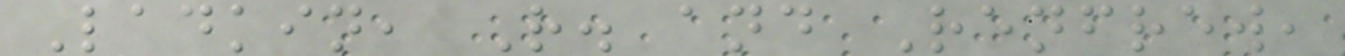Ladkin, R. and Renfrew,
